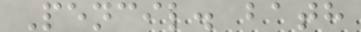Pencil. bath
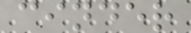cinder
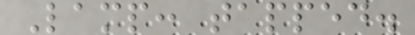Lamp: tapped.
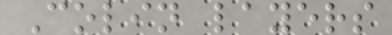Colin layers
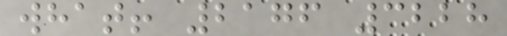what! 2176 3228
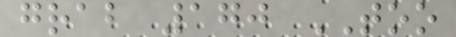grab 170 TOO
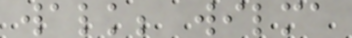walk; wilma
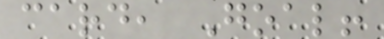card, Goal!
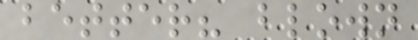better? blown
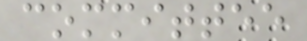committee
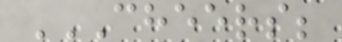CHEERS;
